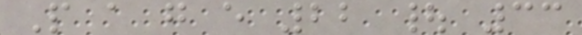P a g e 22 | 33
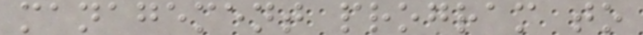management program to
